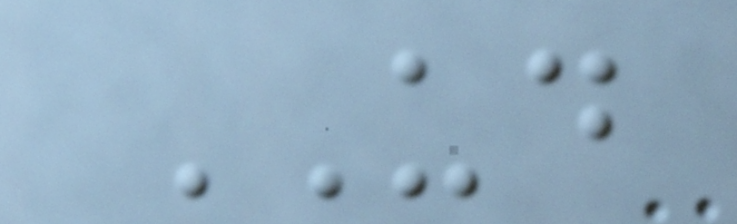UD
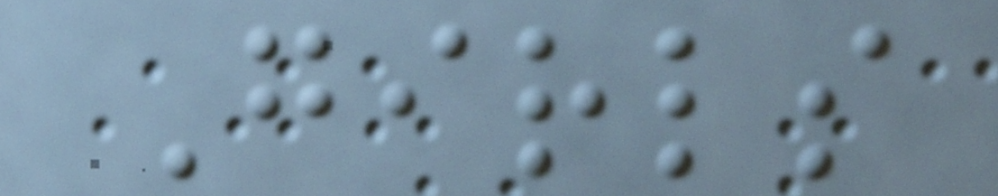Girls
